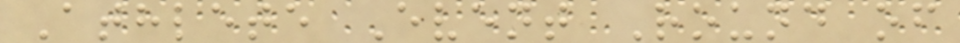Athlete Event Round of
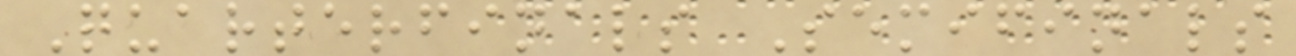Quarterfinals Semifinals
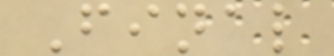Final
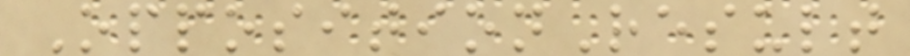OppositionResult
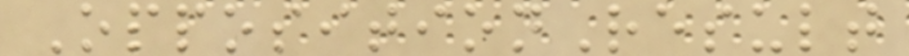OppositionResult
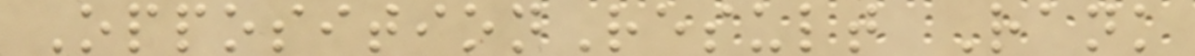OppositionResult Rank
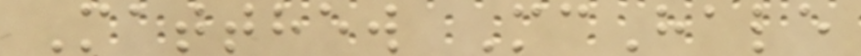Matthew McHale
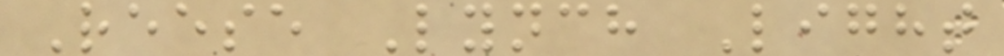Reese Lynch Light
